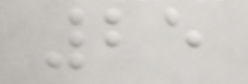25
